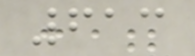613
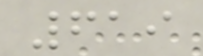619
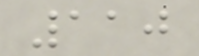110
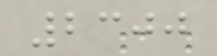2300
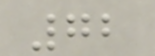72
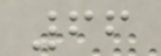66
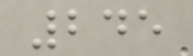245
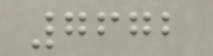7672
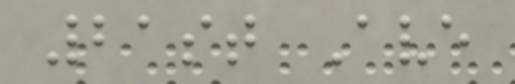21st Ave
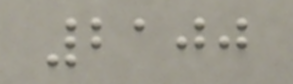2100
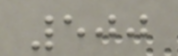500
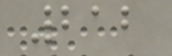212
